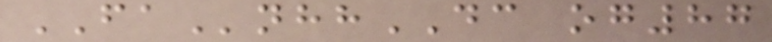FAnhhDC og87
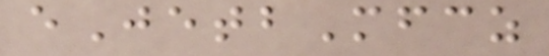eJetbMfcz
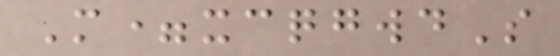M=xcqgwdS
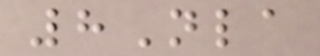8Nla
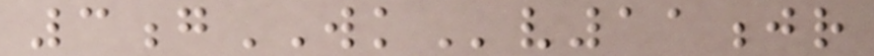3gWKv11jr
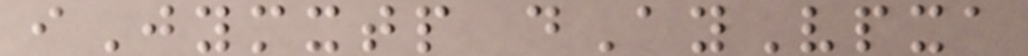iJymxtp dAyVpxa
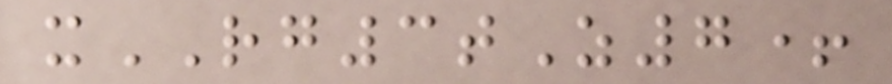xRG3tZ7+
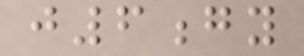j6gy
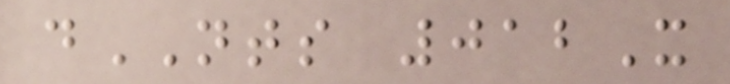dNTS 012X
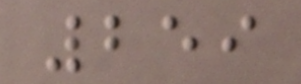259
